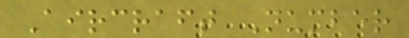Aircraft Number
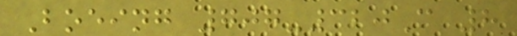Boeing 707-320C 8
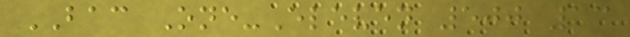BAC One-Eleven 500 13
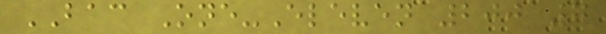BAC One-Eleven 200 7
